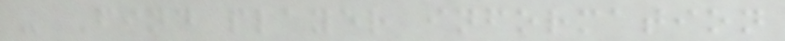- Find player information
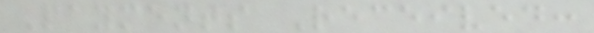Payments Received:
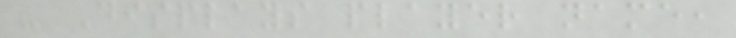- Displays player name,
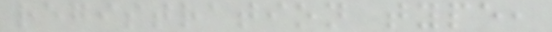registration type,
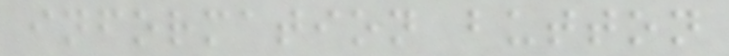information button
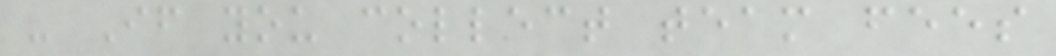- If you collect team fees
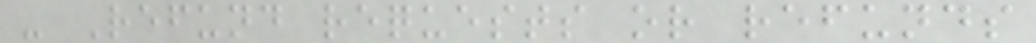- Refund requests or refunds
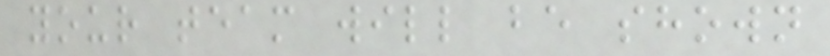your team will be shown
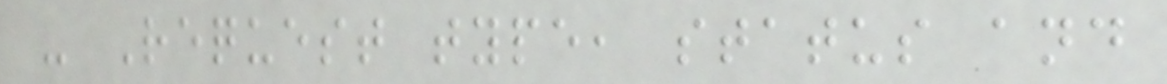- Request type, status and
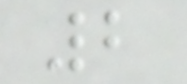2
